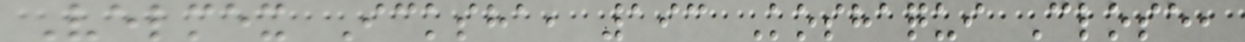Velmex Icksha, 193 Koshaqui Close,
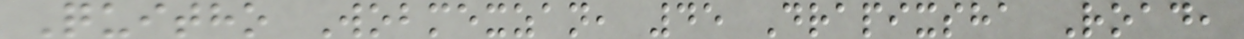Quitho Wobmexzan, 45 Drapixsha Road,
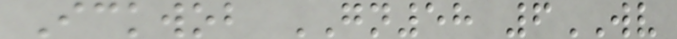Ickwob GN58 6WV
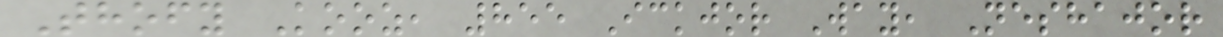Thofy Kooz, 855 Ickjor Way, Neshajor
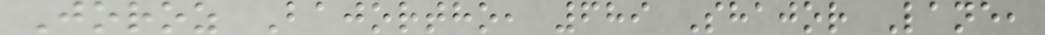Joroz Bajortho, 689 Shajor Lane,
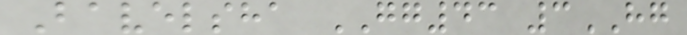Bavelsha GG43 3HG
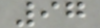97
